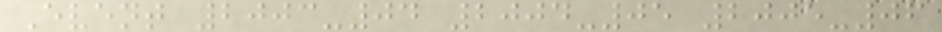Event 2003-04 2004-05 2005-06
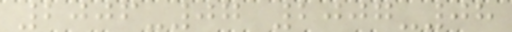2006-07 2007-08
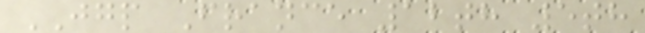JGP France 12th 5th
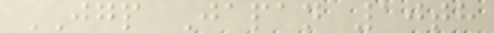JGP Japan 10th
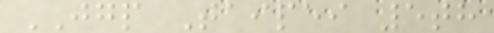JGP Taipei 5th
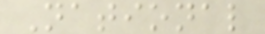National
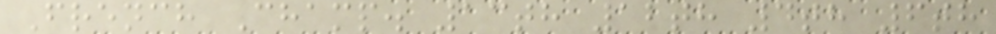French Champ. 13th 12th 4th 6th
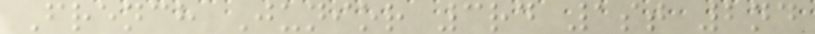French Junior 3rd 1st 2nd
